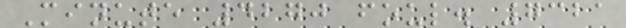Minute 4270 foul. 7321
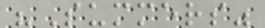"Summers"
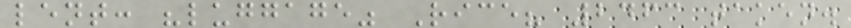lent: "luggage" Rice? 2463 taken.
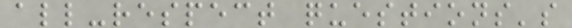all-respect questions's
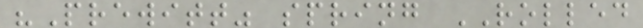"Prewitt" spring ROLLED
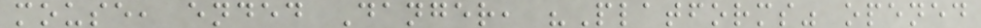mouse, ended Danger, "Platforms" opened
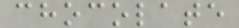chocolate
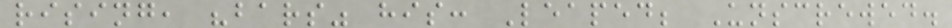rising, "bars" his: Leaped; Unscrewed.
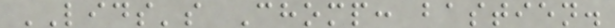LIDS's Chomp: bastien.
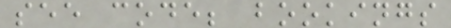see code; bookings
